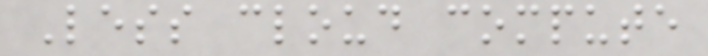Less cloud compute
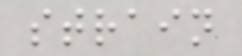strain
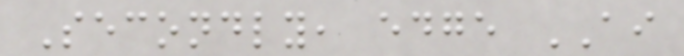Secondly, edge AI
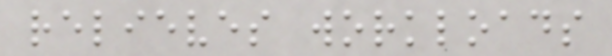relieves workloads
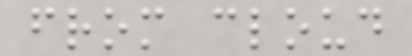from cloud
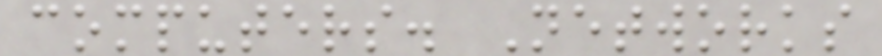computers. Networks
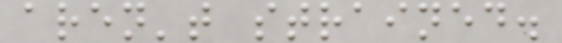aren't strained.
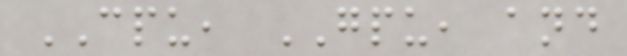CPU, GPU, and
